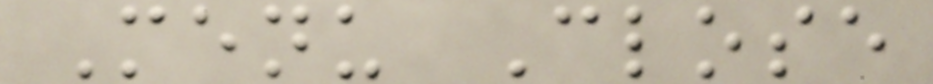Menu Close
